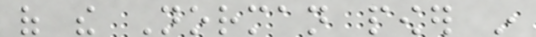of the Norman power in
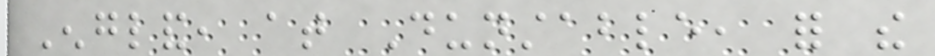England, at Dunstable, for the
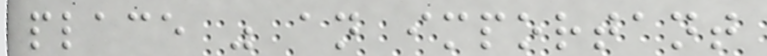place was an important
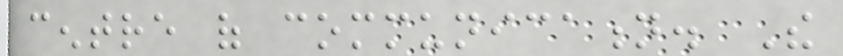centre of communication. The
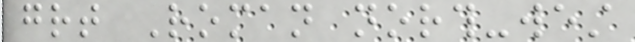great Roman north-west
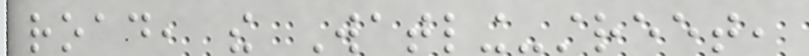road, the Watling-street,
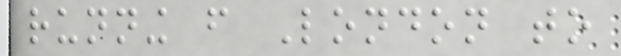running from London to
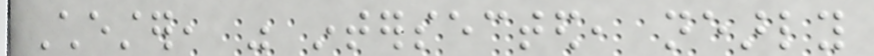Chester, was intersected, nearly
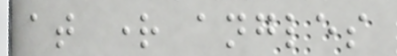at right angles
